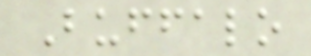Buffalo
